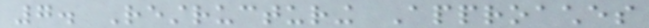7. Restructuring Approaches
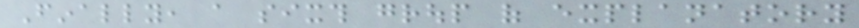Finally, a sixth group of explanatory
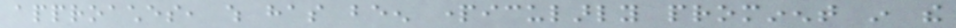approaches, which has been particularly prominent in the
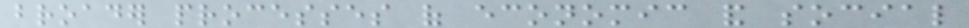broader processes of economic and social
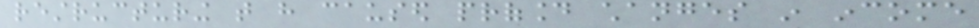restructuring that have caused profound changes in income
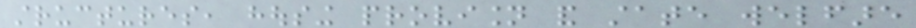structures, housing provision and state welfare
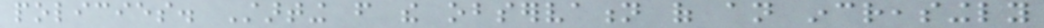policies. Starting from the observation of an increasingly
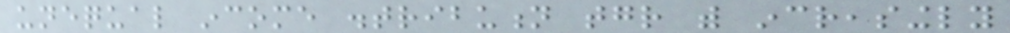unequal income distribution together with increasingly
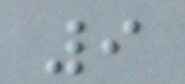9
